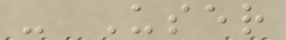- User
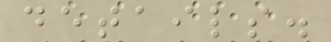details.
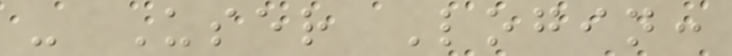- User Login:
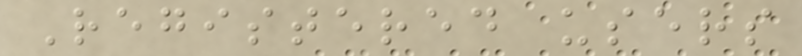Registered users
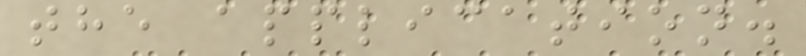the application.
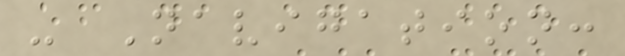- Navigation:
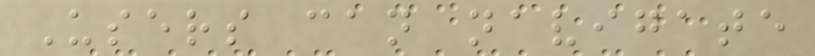Users can navigate
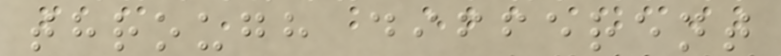through different
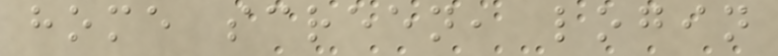home screen, login
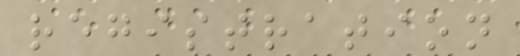registration
